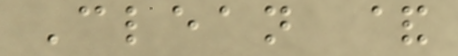Clean &
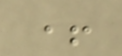+
